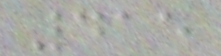415
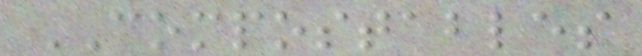COMPOSTABLES
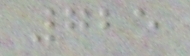725
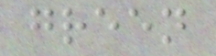green
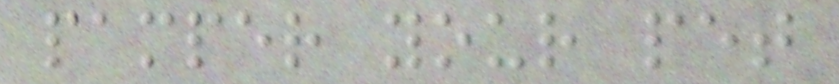pamper your pet
